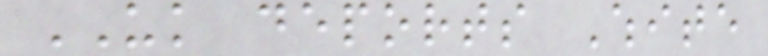UK deports White
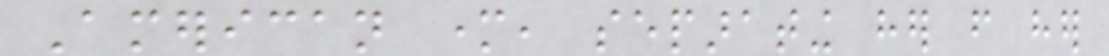American mother, separating her from her
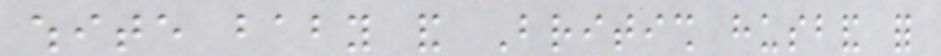white baby and British husband for
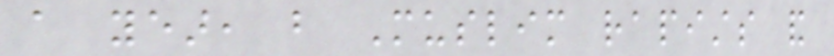a year, but Muslim rapists and
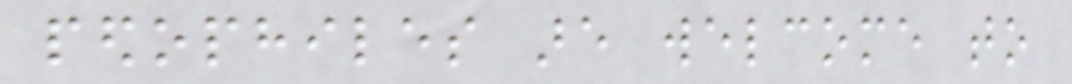pedophiles are welcome to
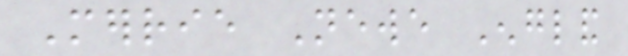Merrie Newe England
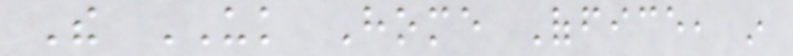The UK Home Office, in
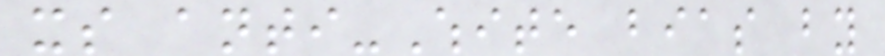its anti-White bias by
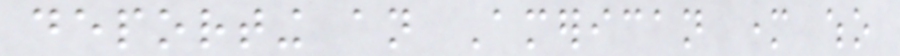deporting an American mother who
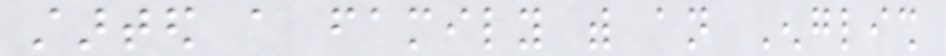started a family with an English
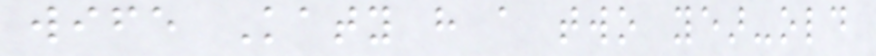wife Katy have a two year-old
